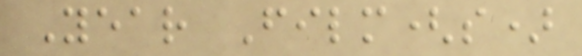Year Film(s)
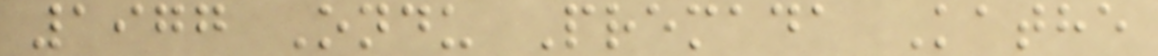1977 Ondu Premada Kathe
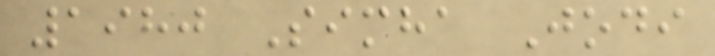1980 Simha Jodi
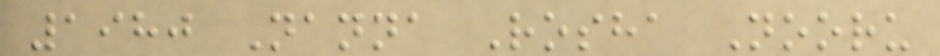1980 Nanna Rosha Nooru
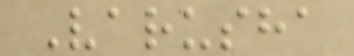Varusha
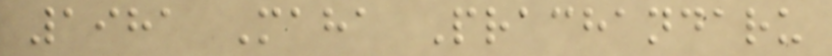1981 Maha Prachandaru
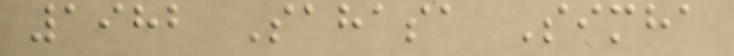1982 Sahasa Simha
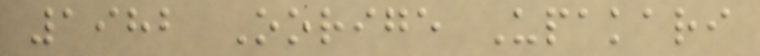1982 Oorige Upakari
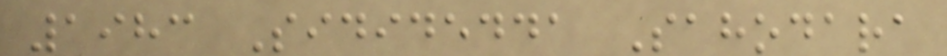1983 Sididedda Sahodara
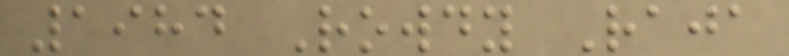1984 Rowdy Raja
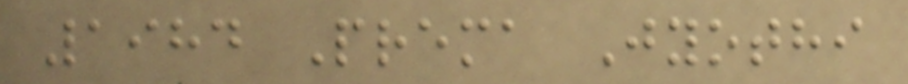1984 Prema Jyothi
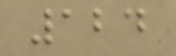124
